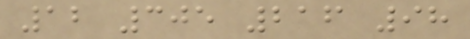12 305 216 98
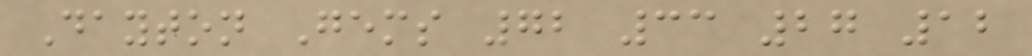Dayton Gems 72 33 27 12
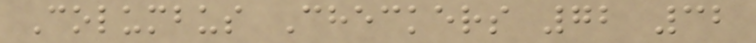Columbus Checkers 72 32
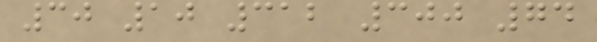30 10 312 300 74
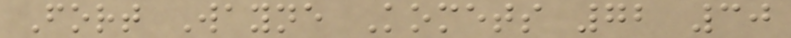Fort Wayne Komets 72 30
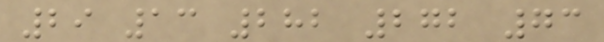29 13 282 272 73
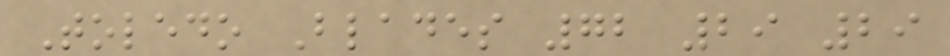Toledo Blades 72 29 29
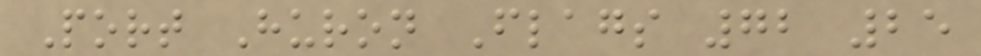Port Huron Flags 72 25
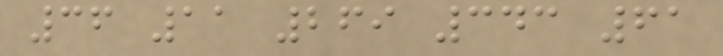36 11 269 343 61
